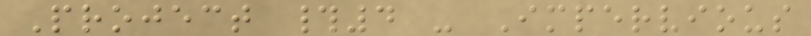Project #4 - Impervious
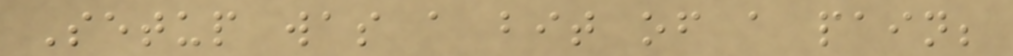Setup was a bit of a pain;
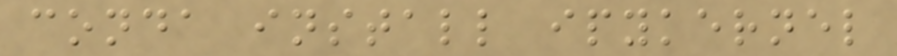conda install ipykernel
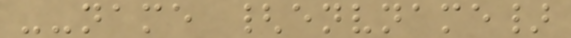--name {envname}
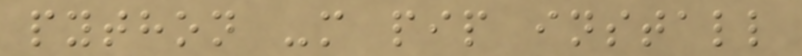python -m pip install
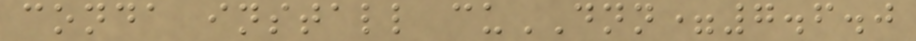conda install cuDNN=7.6.0
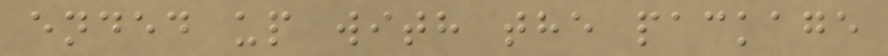ended up with the package
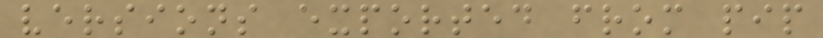versions exported from pip
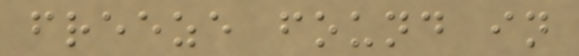freeze found in
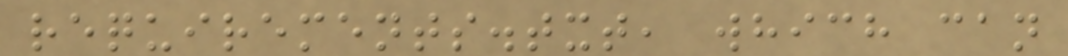requirements.txt, which can
